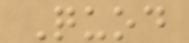Quod
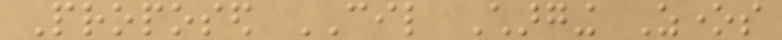Proposed CIL Charging Zones
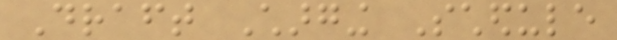Draft Charging Schedule
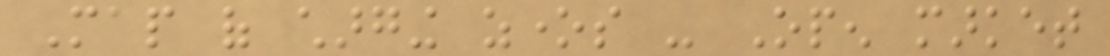Map of charging zones - Open market
